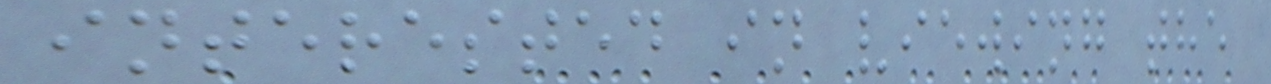interested in viewing the
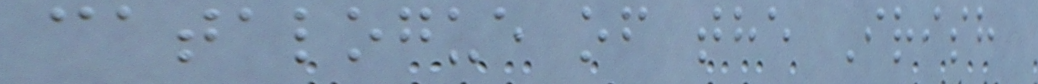catalogue of the Irish
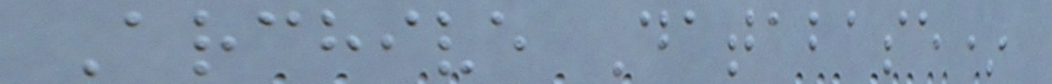Archive Database*
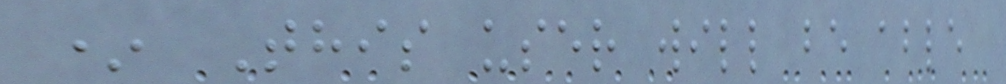* This user will be able
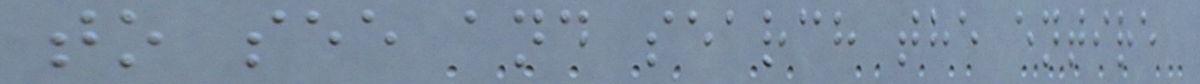to see and search the entire
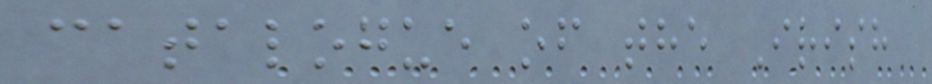catalogue of the Irish
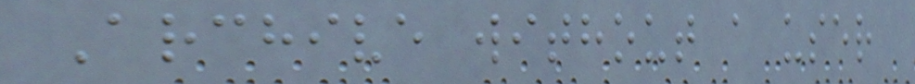Archive without a user
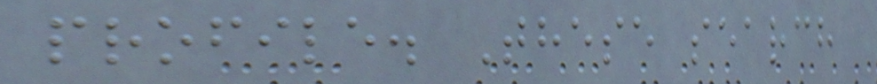profile. These search
